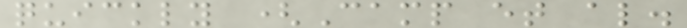quickly (Camp et al.
